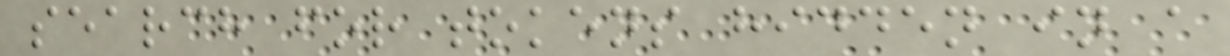search for tokens hidden in a
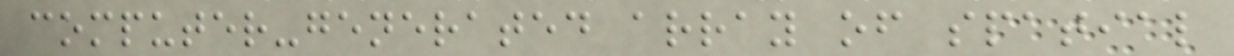computer-generated array of spatial
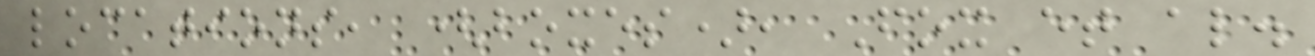locations, (boxes), Fox et al.
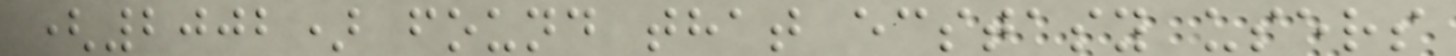(2002) found that ecstasy users
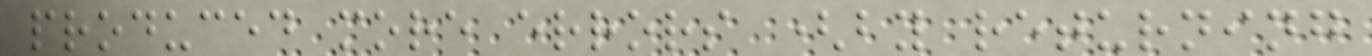produced more errors (by returning
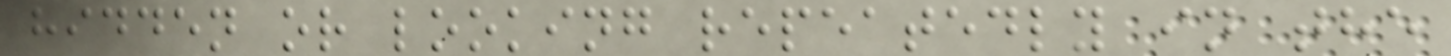hidden or looking repeatedly in the
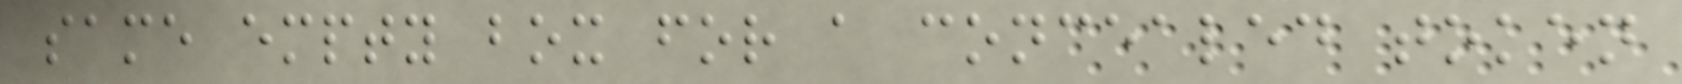same empty box for a concealed token
